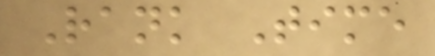Rank Time
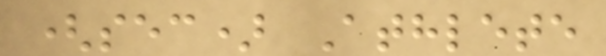(sec) Athlete
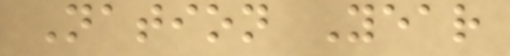Nation Year
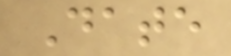Date
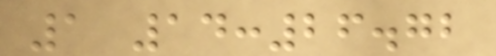1 14:26.72
